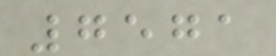7571
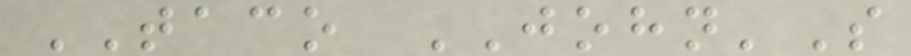TACO JOHN'S
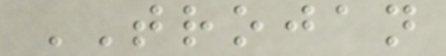TROJAN
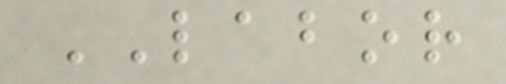LABOR
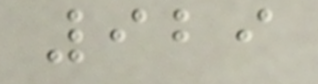929
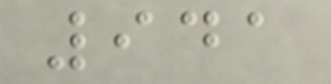941
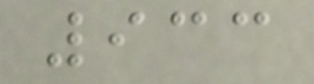933
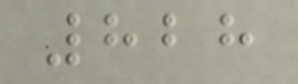828
